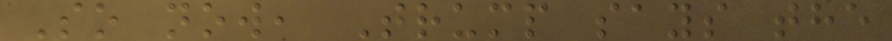So now, Trump says the
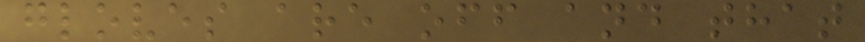gloves are off and that
